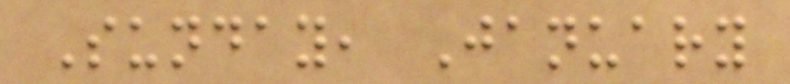Sunday, January
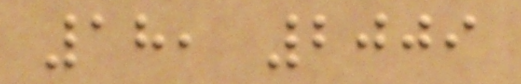18, 2009
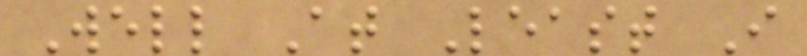Well At Least I
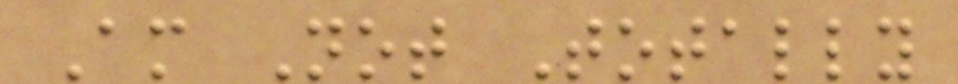Am Not Totally
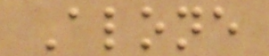Alone
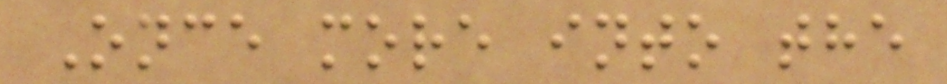Once more into the
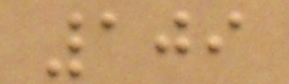109
